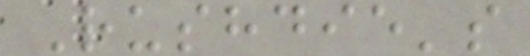Rushdie's
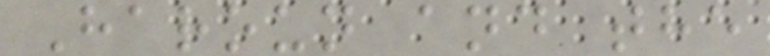Haroun and the
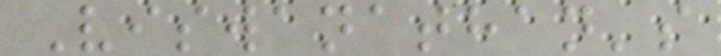Viswanathan's
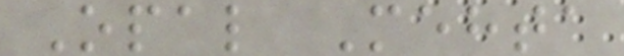Opal Mehta
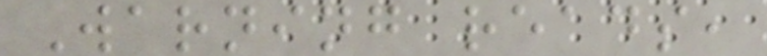Warning reads,
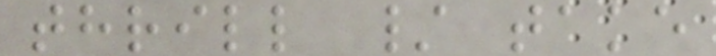thrill / take
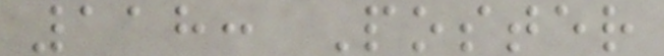118: Poster
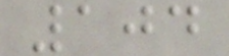104
